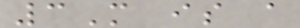3M is a
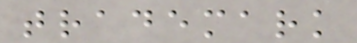trademark
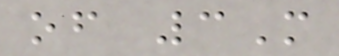of 3M
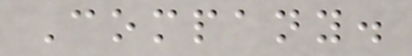Company.
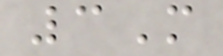3M
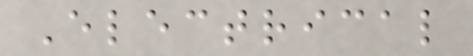Electrical
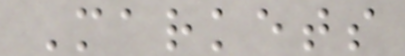Markets
